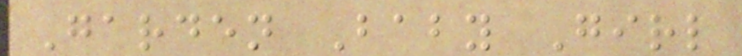Garden Baby Girl
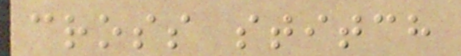cross stitch
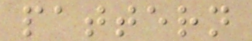pattern
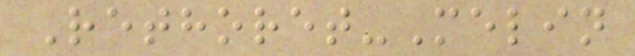Rethoret-Melin
